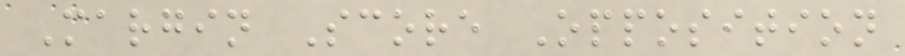Margin Score Opposition
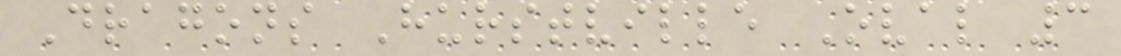Dragons Hurstville Oval 3
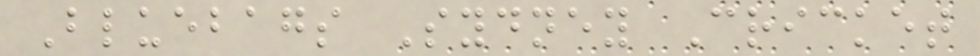Bluebags Sydney Cricket
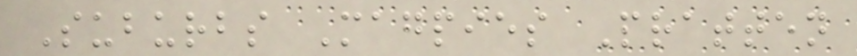Suburbs Magpies Pratten
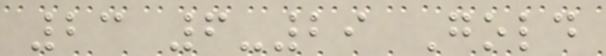23 6-29 Gold
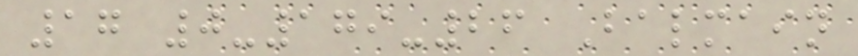17 0-179-26 Balmain
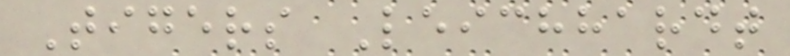Tigers Leichhardt
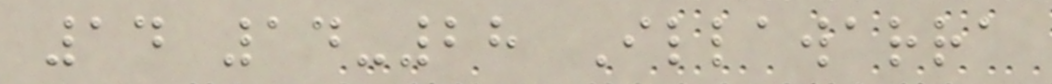14 14-28 Illawarra
